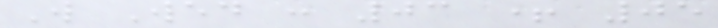W Wed : 03 + 05
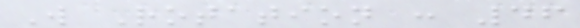W Rotation : 46
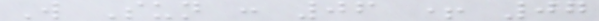W Sun : 06 + 07
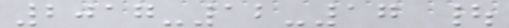2017-12-17 |
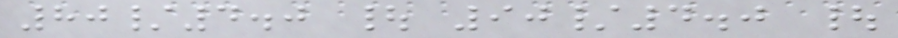80/4.0 | 90/4.0 |
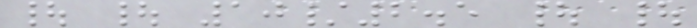| | 10/2.5 | |
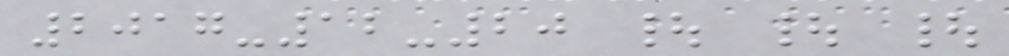2017-12-20 | | |
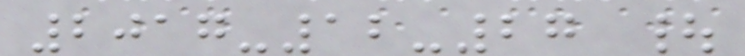2017-12-27 |
